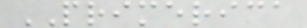PRIMERICA
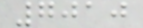7010
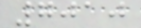7010
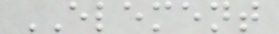ELEMENT
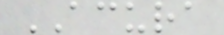ACURA
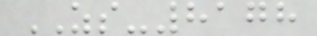ZS-8178
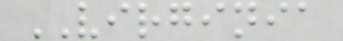VIRGINIA
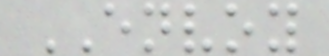ENVOY
